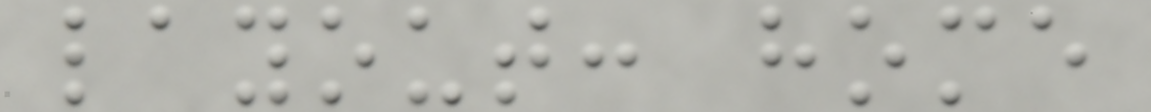layout: home
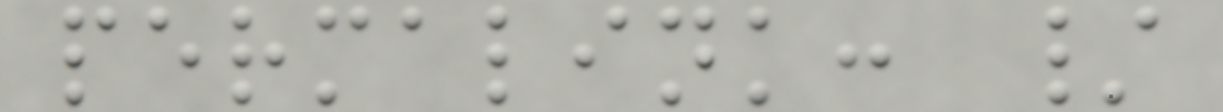permalink: /
